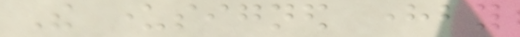The undersigned hereby
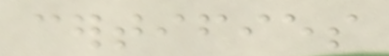certifies
